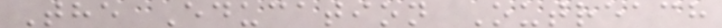The Education Outreach
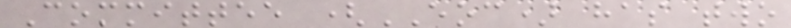Committee (EOC) has two
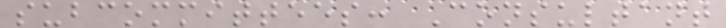subcommittees: Consultant
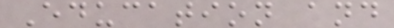Education and
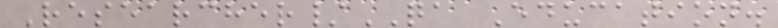Researcher/QA Education.
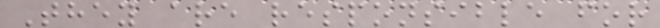They are responsible for
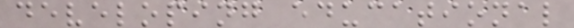developing educational
